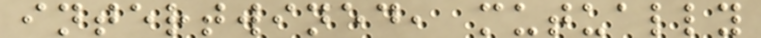intertwined, mutually
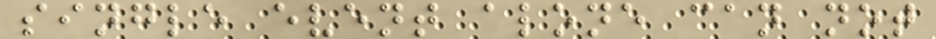single event alone can not
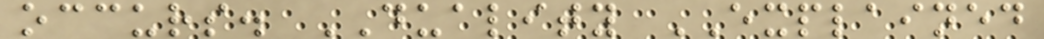occurs. DUALITY EXPLAINED
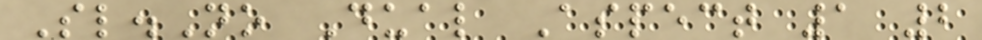Sl.No Dual Aspect 1 2
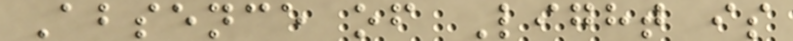Absence of Light is
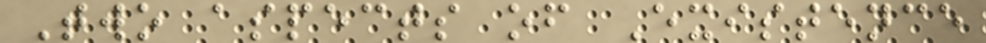Two aspects of Existence
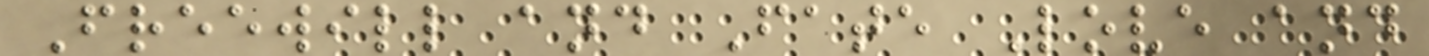Freewill and Fate Love and
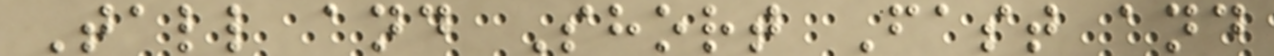Tall and Short Fast and
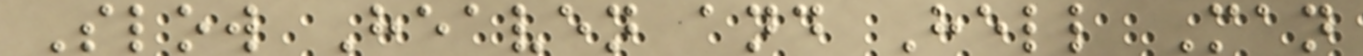Slow Heaven and Hell Man
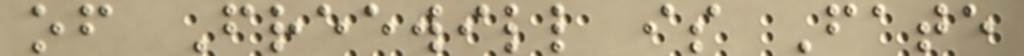of Freewill is Fate
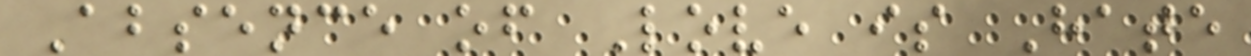Absence of Love is Hate
